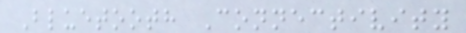Bluetooth Connectivity
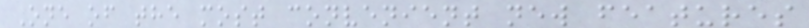One of the most convenient new features
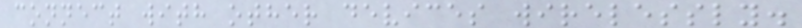connect with other devices wirelessly.
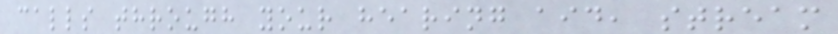calls through your hearing aid, stream
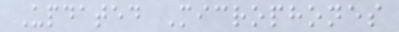Updated Microphones
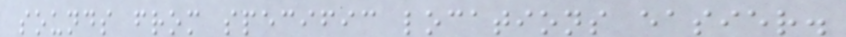sounds from specific locations easier.
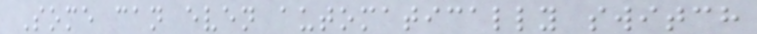Some can even automatically switch
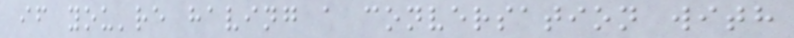if you're having a conversation with
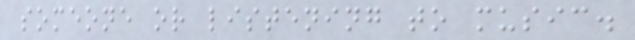someone or listening to music.
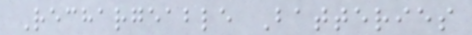Rechargeable Batteries
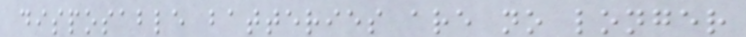disposable batteries are no longer
